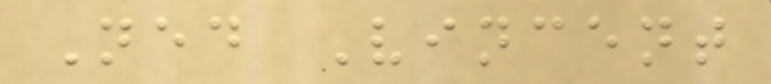Ned Vincent
